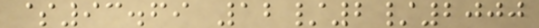$93.69 12/2/2000
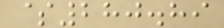$280.89
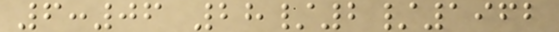6:06 28/2/1962
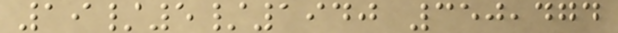19/5/1940 350,474
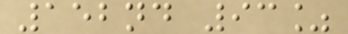152nd 93%
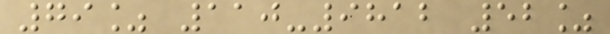79% 110-9812 52%
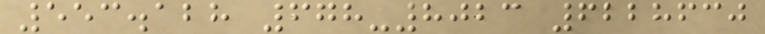553.128 678-8023 6228630
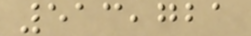513,721
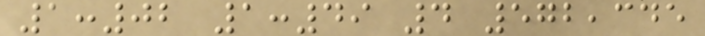1:02 1:49 4 572,345
